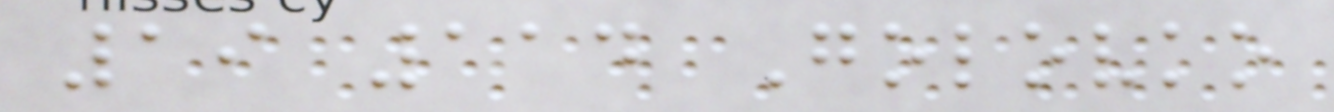19 114 Golovko
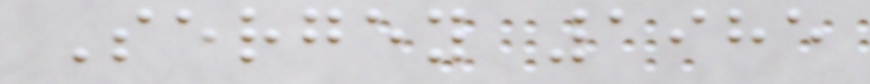Sergey 1985
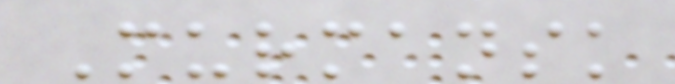Murmansk
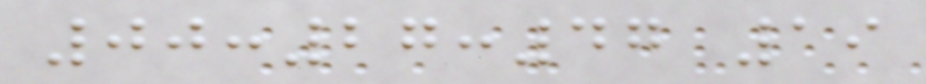00:27:47 19
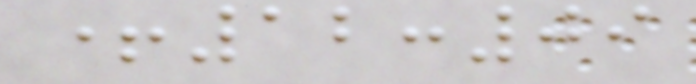+12:09
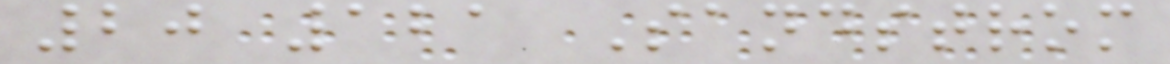20 121 Sandstrom
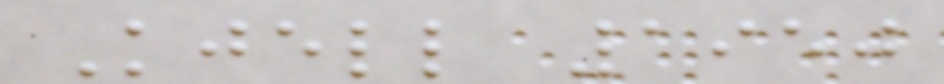Kjell 1950
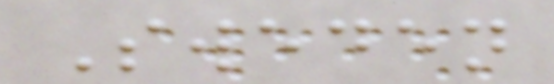Sweden
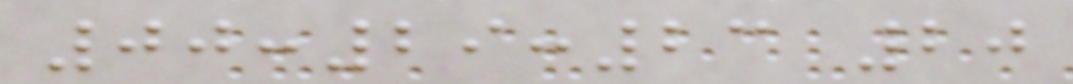00:29:23 20
